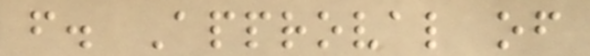f. Approval of
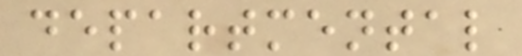departmental
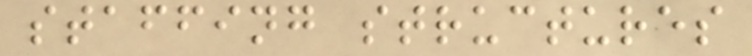staffing structures
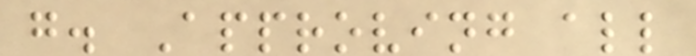g. Approving all
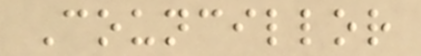Councillor
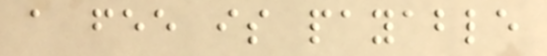a fee is payable
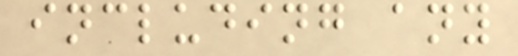including any
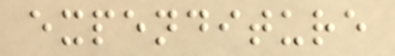expenditure
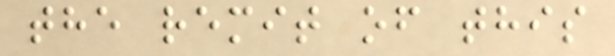the remit of this
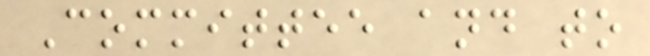Committee and to
